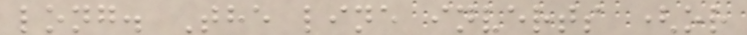long. The line inverts (or
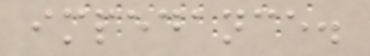impedance.
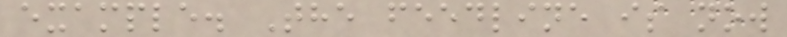example. The feedline is now
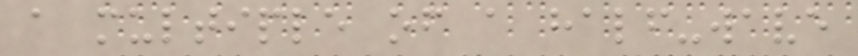a multiple of a half-wave
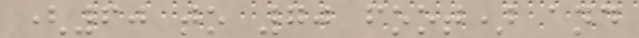(60 to 70 foot) and
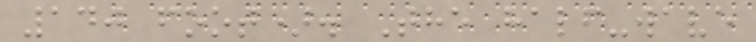140 foot). The half-wave
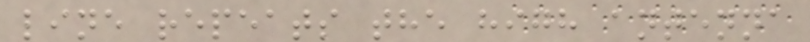line repeats the high antenna
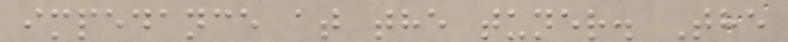impedance at the tuner. The
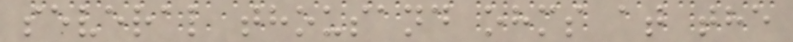several thousand ohms at the
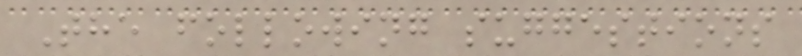The following suggestions
